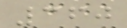360
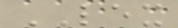LEX
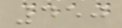450
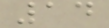14
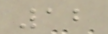12
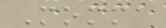Momma
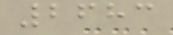2683
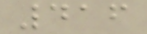416
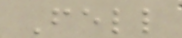Fell
